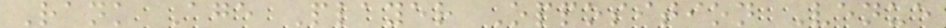Rank Age Player Opposition Venue
